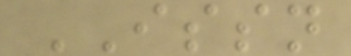ISSN
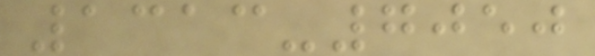1313-7050
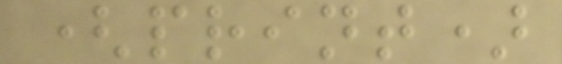(print)
